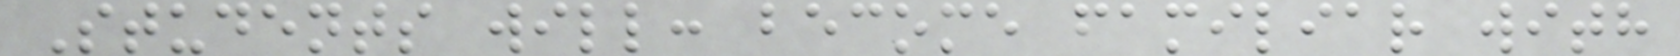Students will: become familiar with
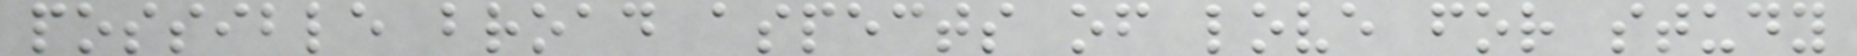possible broad aspects of love for study
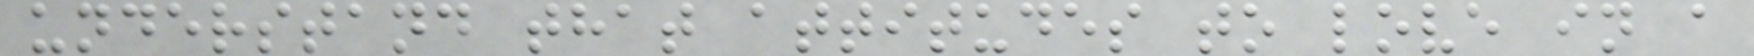understand that attitudes to love in a
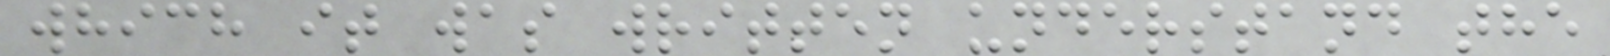which it was written understand the
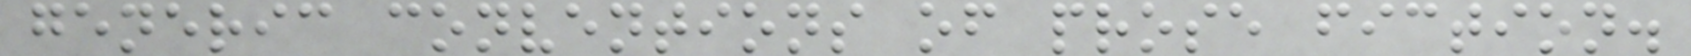generic conventions of prose fiction.
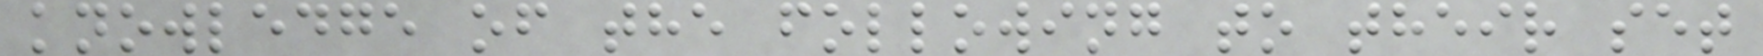knowledge of the following to their set
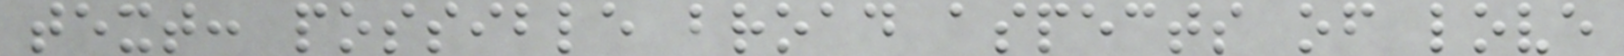text: possible broad aspects of love
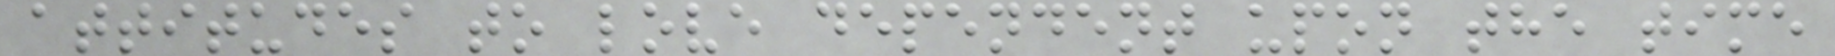attitudes to love dependent upon the time
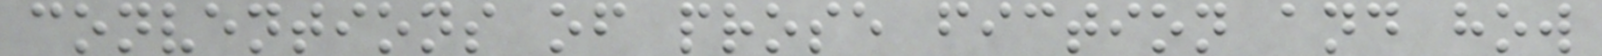conventions of prose fiction and how
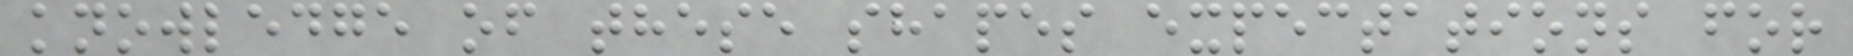knowledge of these shapes expectations for
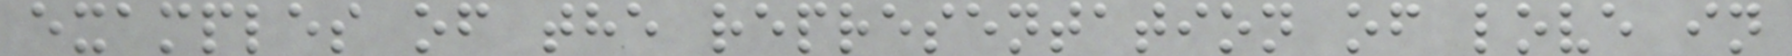examples of the representation of love in
